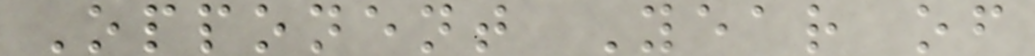Opponent Year of
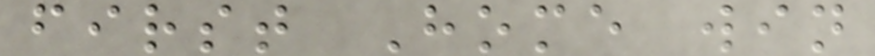first Home win
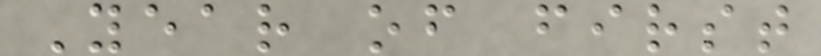Year of first
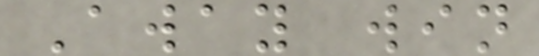Away win
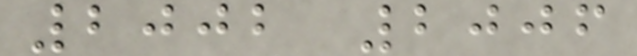2002 2006
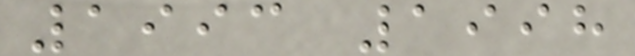1993 1998
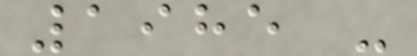1985 -
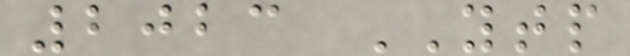2023 YTP
